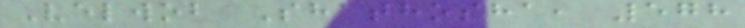Velwob Shathosha, 578
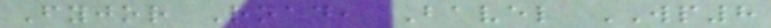Fyjor Road, Bavel WP8
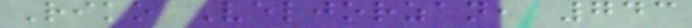Riko Veljorzan, 743
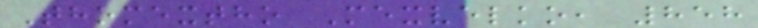Thomextho Mexvelko, 858
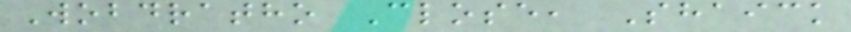Wobdratho Close, Shaick
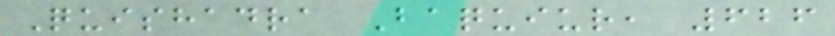Quishadra Baquiur, 626
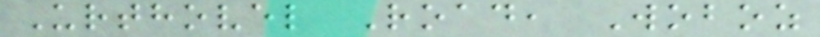Urthovel Road, Woboz
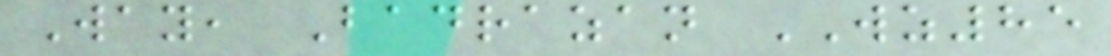Way, Badrazan WZ85
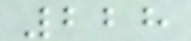228
